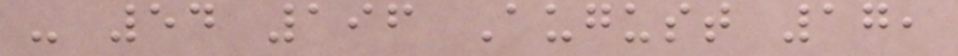- 54 196 August 17,
